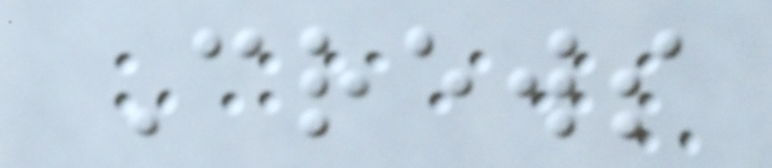Crews
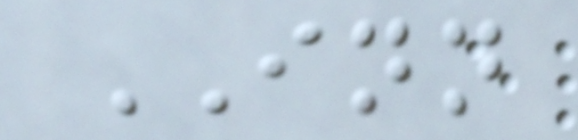INN
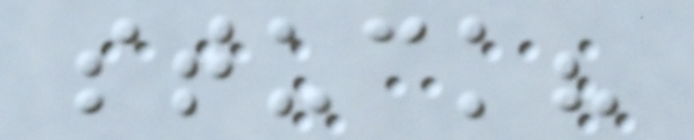stuck?
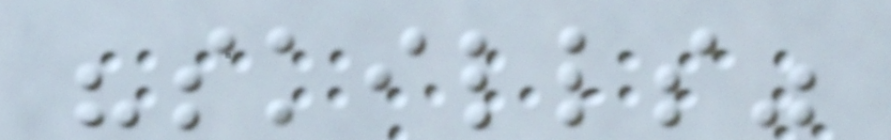"skills"
